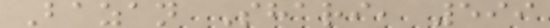Bazan Shari, 599
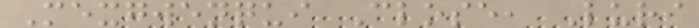Mexgwenqui Close, Luri
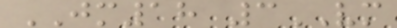JM18 3VM
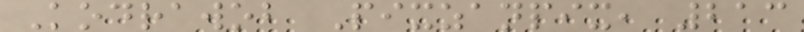Kodrawob Pixzanpix, 213
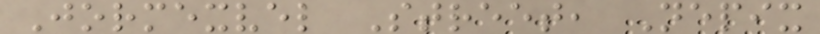Jormexvel Street, Nepix
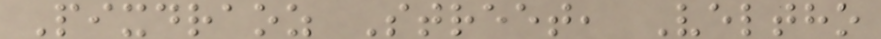Pixdraoz Street, Veltho
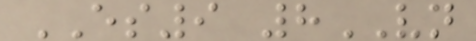ES9 8VN
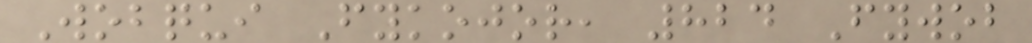Wobqui Fykojor, 824 Fywob
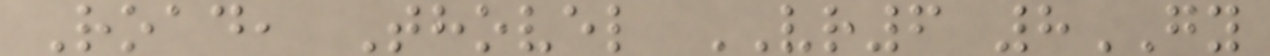Road, Thovel VR6 8GY
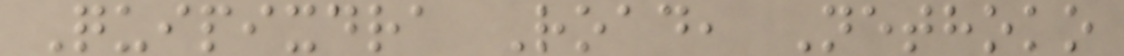Quipixdra Road, Nethoko
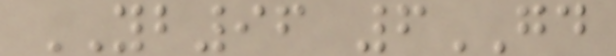YB96 6GD
